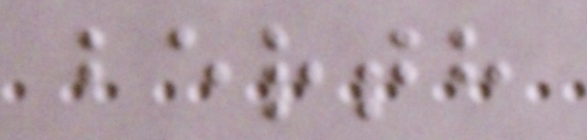berth
